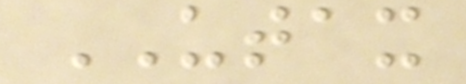UTAX
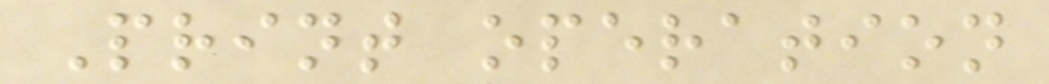Print operation
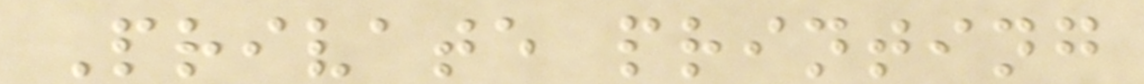Private printing
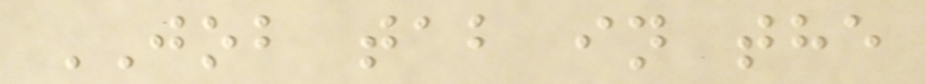JOB tab in the
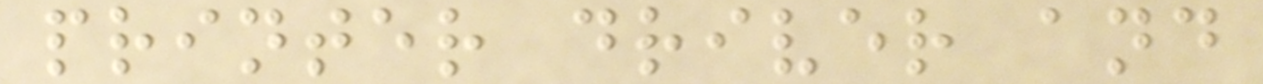printer driver and
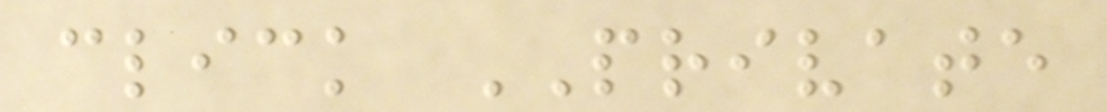click PRIVATE
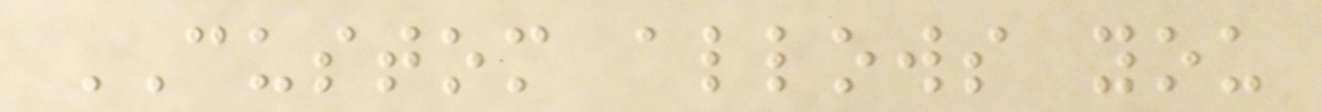CUSTOM allows you
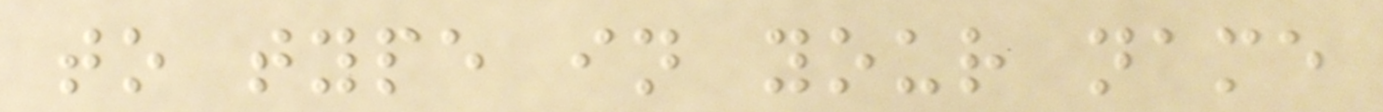to type in your name
